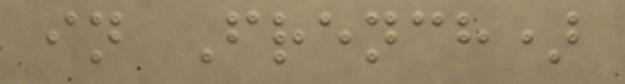in French)
